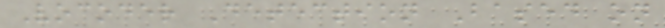Vocoder Detection Based on
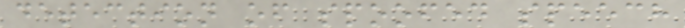detection of spoofed speech
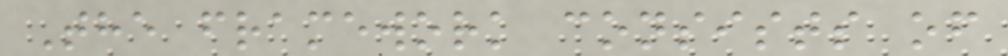The framework consists of
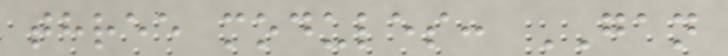three modules: GAN
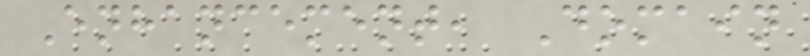Enhancement, Domain
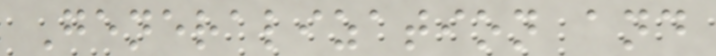Generalization and
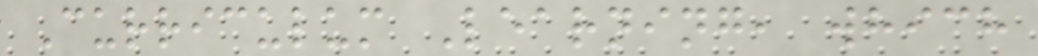Curriculum Learning, which
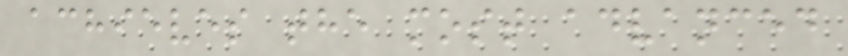achieves the most advanced
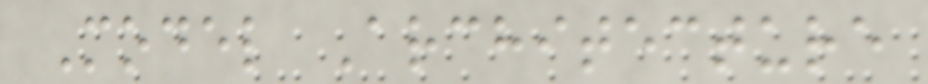Model Architecture
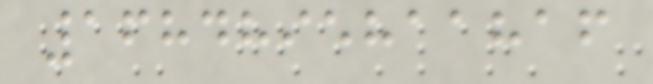1684895811816
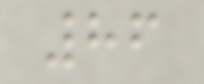86
